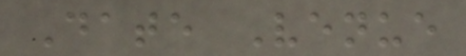Date Venue
